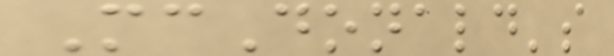McDonald's
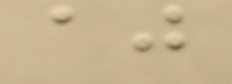aj
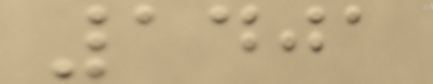1401
